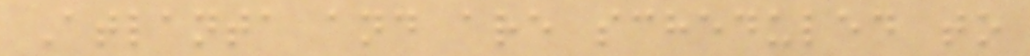Atlanta and are scheduled to
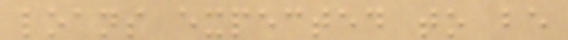loans expected to be
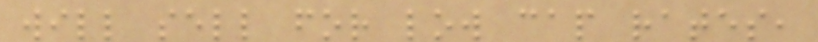will sell for low cap rates,
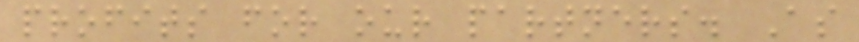profits for our partners. As
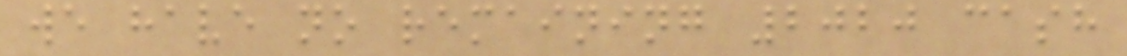we have no remaining 2020 cash
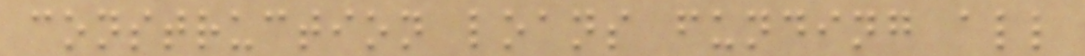construction loans funding all
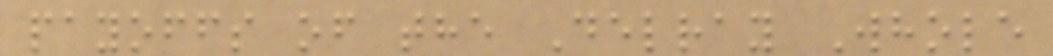payoffs of the Delray Whole
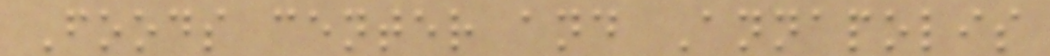Foods center and Annapolis
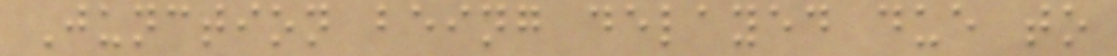Junction being delayed due to
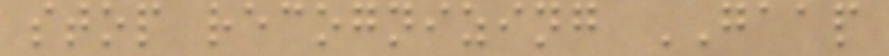stop recognizing GAAP
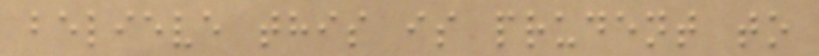believe this is prudent to
